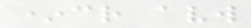*cr avw
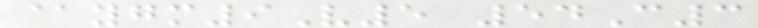@ygm9V5 54C3
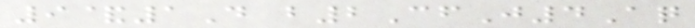9&1D b2CfJ4Aq
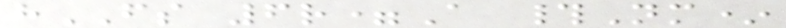hFS 6r=A #Nm*
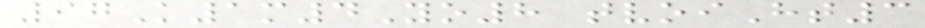97K1m4Yo8 tvoiHt3
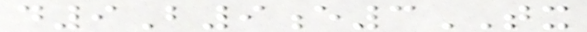d9B9e3TX
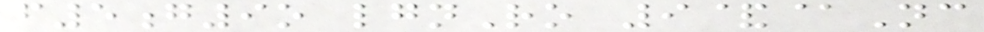f5g9o lgnRo 9&@Nc
